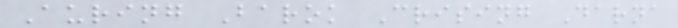Auring Barok Crising Darna
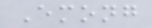Emong
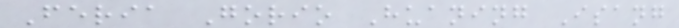Feria Gorio Huaning Isang
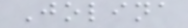Jolina
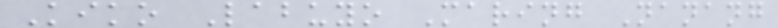Kiko Labuyo Maring Nanang
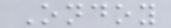Ondoy
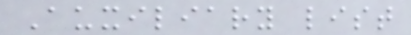Auxiliary list
